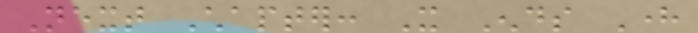Next Chapter: It Ends Here
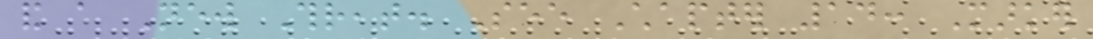and a New Threat. See Chapter 14: Marker
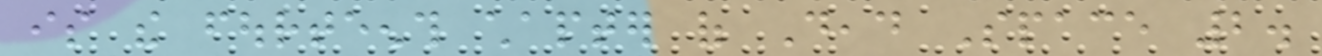is the fourteenth chapter of Dead Space 2.
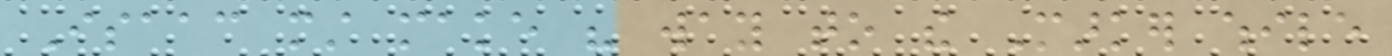Isaac must make his way to the Marker while
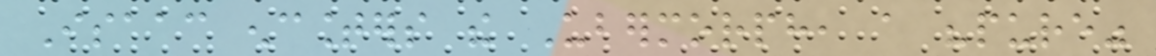Isaac encounters the Ubermorph, a "pure"
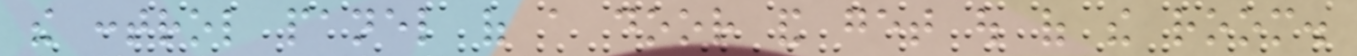the control panel of a door and get out of the room.
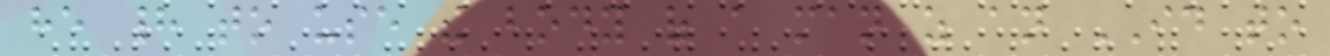he had to use the body of a man as an ID to
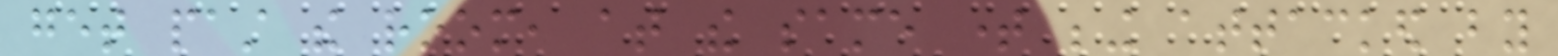get past the room, at the same time being attacked by
